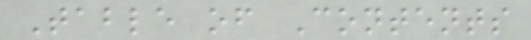Table of Contents
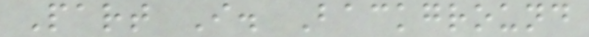Part I. Background
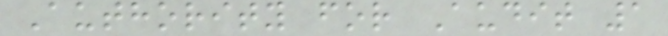Authority for Audit 1
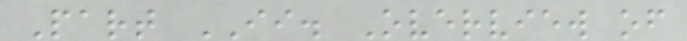Part II. Overview of
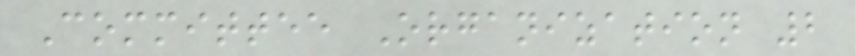Committee Organization 2
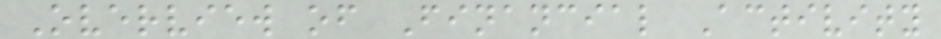Overview of Financial Activity
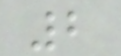2
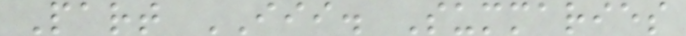Part III. Summaries
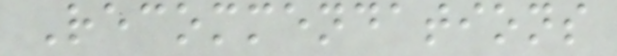Recommendations
